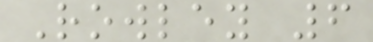Rowley 6
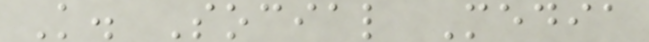K. Social Media
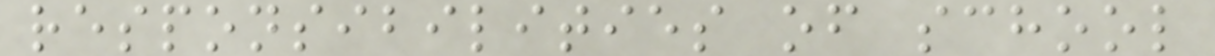responsibilities of school
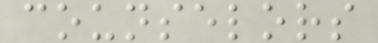counselors
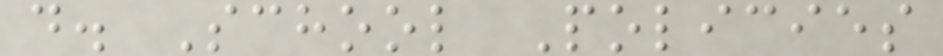d. School Policies
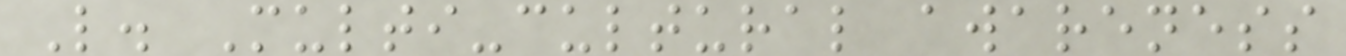L. Multi-cultural awareness
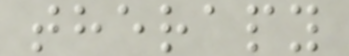therapy
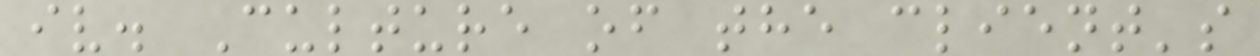iv. Culture of the client's
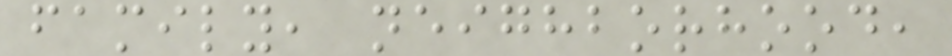family, neighborhood,
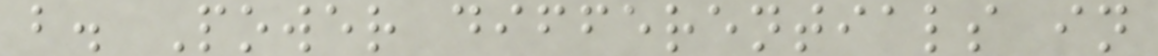b. Power differentials in
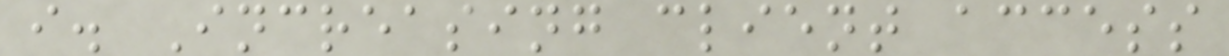i. Increasing client access
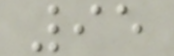95
